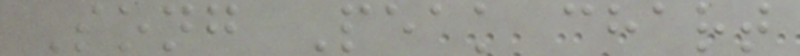Song Peak chart
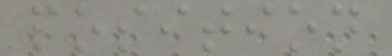position
